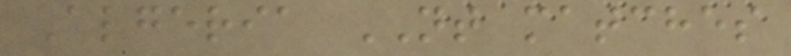Algeria NT matches
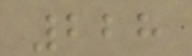228
